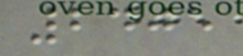2405
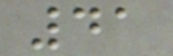41
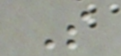S
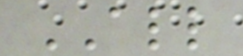ALL
